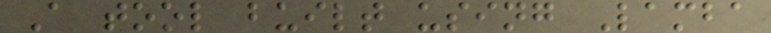A tool built using Lamba
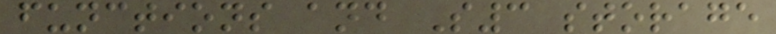functions and S3 storage
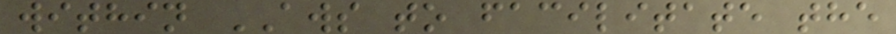within AWS to facilitate the
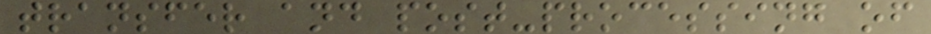transfer and post-processing of
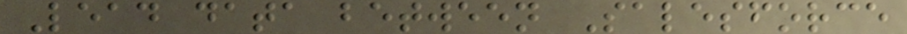Lead data between Salesforce
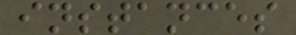instances
